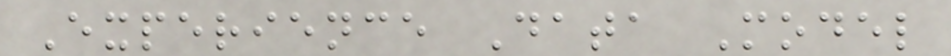Experience Data Model
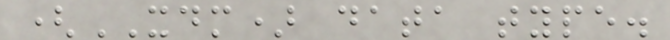(XDM) data type.
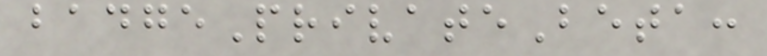badgePrivateBeta:
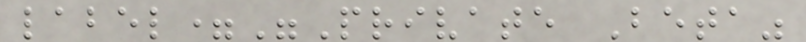label="Private Beta"
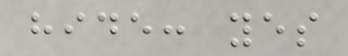hide: yes
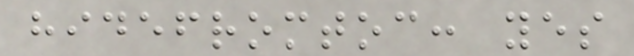hidefromtoc: yes
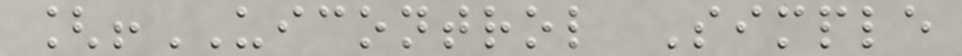[!UICONTROL Simple
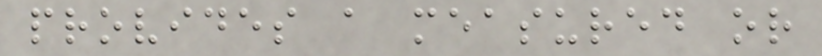provides a measured or
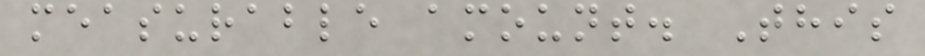measurable amount. This
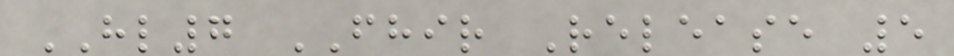HL7 FHIR Release 5
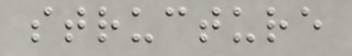structure
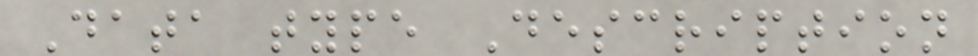Data type Description
